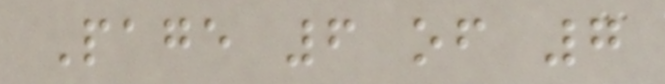Page 6 of 7
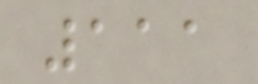111
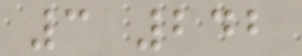3 242
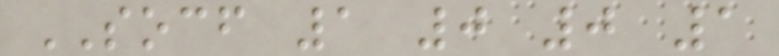SOCF 1 0 0 1
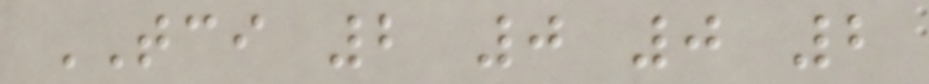TCI 2 0 0 2
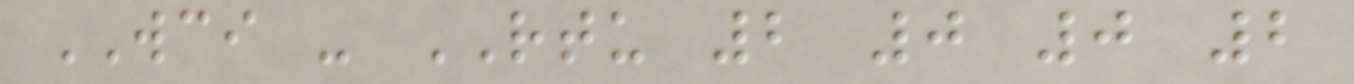WCI - RTU 2 0 0 2
